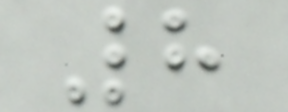8
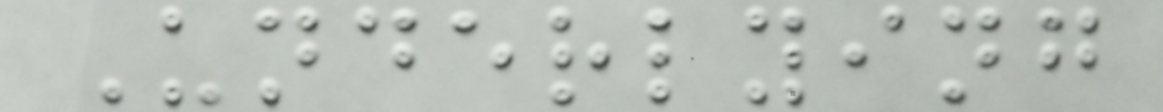Underlying
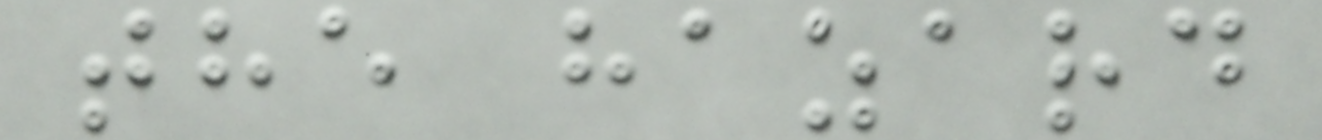the hazard
